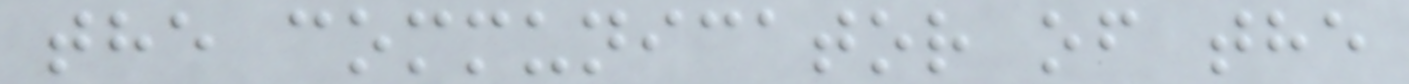the communicator of the
